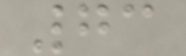73
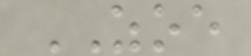ZOE
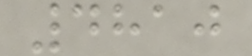4810
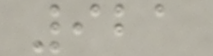921
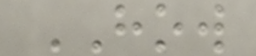HOW
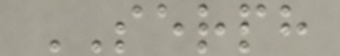SERPH
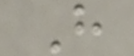H
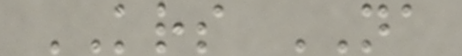KRS NA
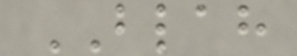BLAH
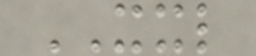XXL
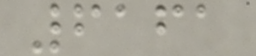6161
